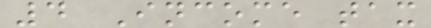4 Income tax
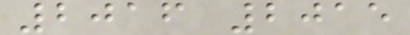2016 2015
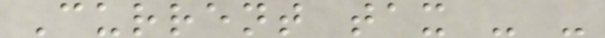Current tax - -
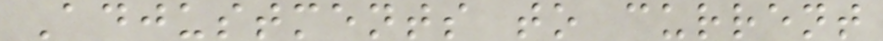Adjustments to current
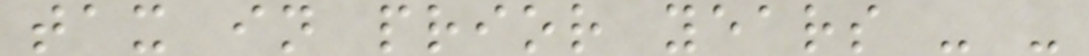tax in prior years - -
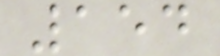154
